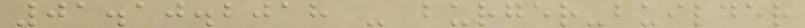01.10.2018 - burger-builder
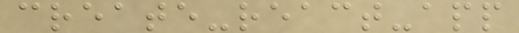create-react-app
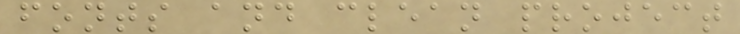fonts and clean project
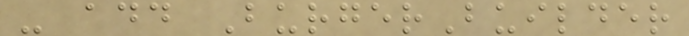- add BurgerBuilder
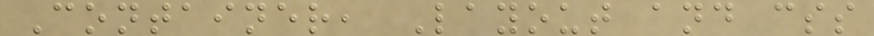Container, Layout and css
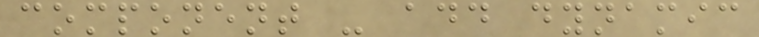component - add dynamic
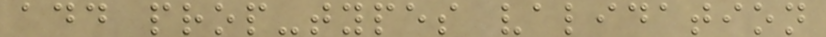add prop-types validation
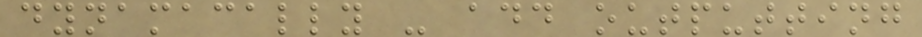dynamacally - add outputting
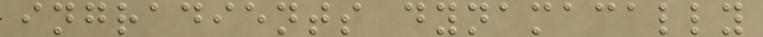ingradients dynamacally
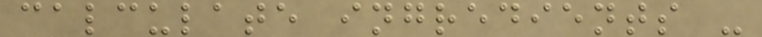calculate ingredients -
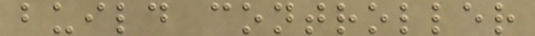build controller
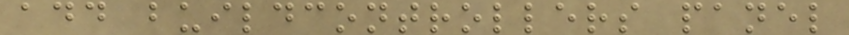add buildcontrollers panel
